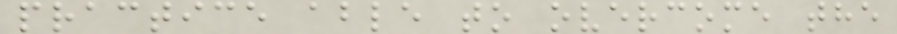practice able to overcome the
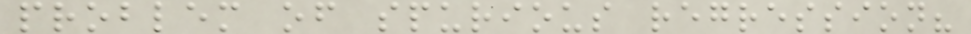problem of spurious regression?
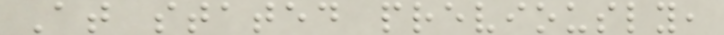At stated previously,
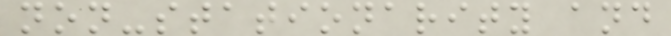non-stationarity and
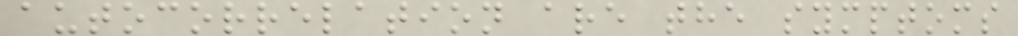autocorrelation are the symptoms
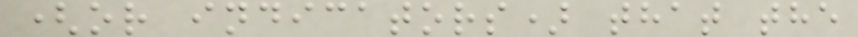(or indicators) that the
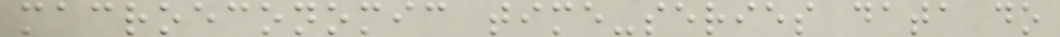macroeconomic time-series data do
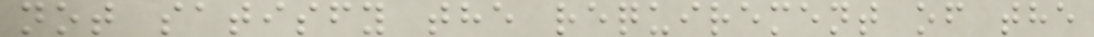not satisfy the requirement of the
